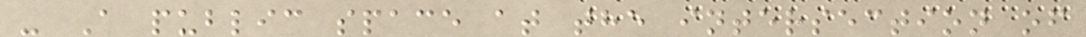- A public space at the intersection of
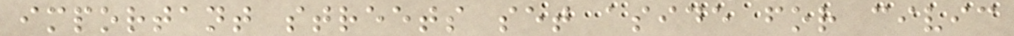important streets set aside for civic
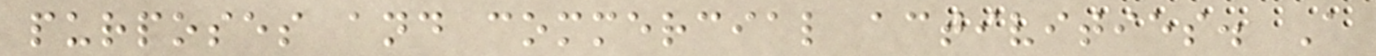purposes and commercial activities. A
